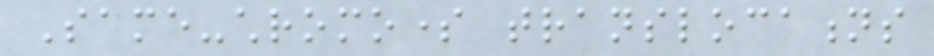Same-chromosome translocations
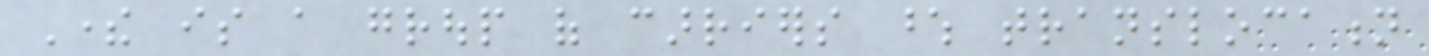There is a group of carriers whose translocation
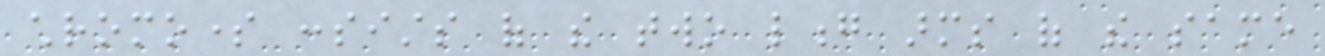chromosome consists of the two long arms of the same
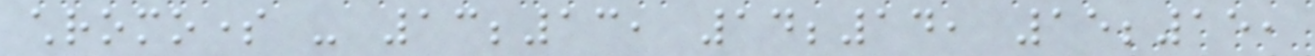chromosome - 13;13, 14;14, 15;15,
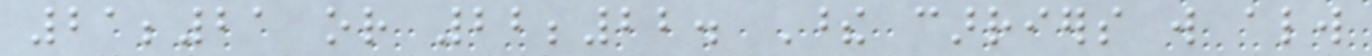21;21 or 22;22. These carriers will always
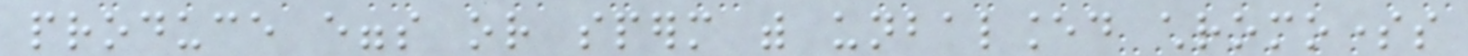produce eggs or sperm with unbalanced chromosomes
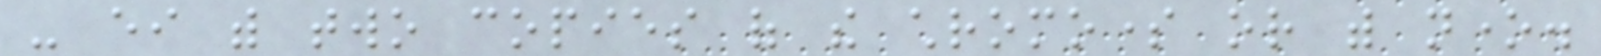- either with two copies of the chromosome or with none.
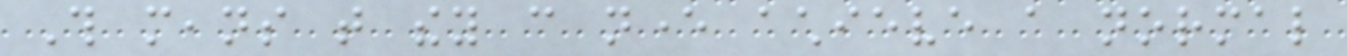This means that they can never achieve a normal
